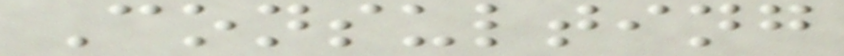Consulting
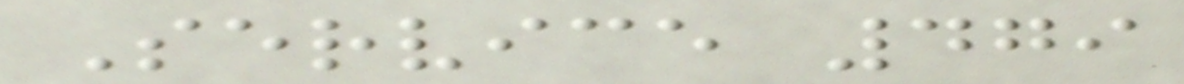Service 479
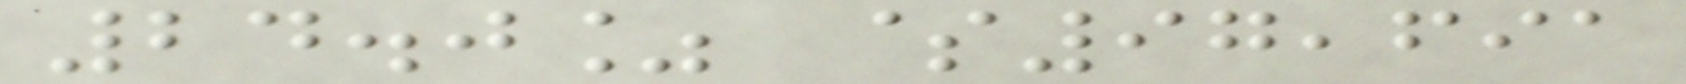24.0% $97,691
